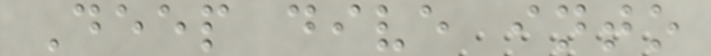Deep dive into
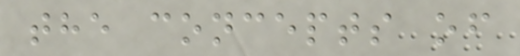the concepts of
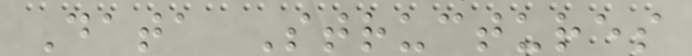Data Structures
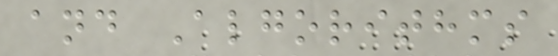and Algorithms
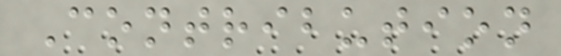Contribution
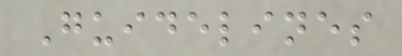Guidelines
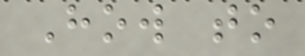How to
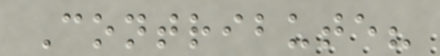Contribute?
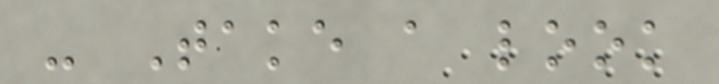- Take a look
